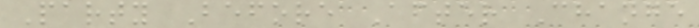Party Before After Change
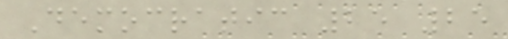Democratic 25 25
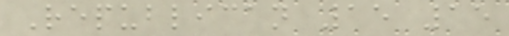Republican 15 15
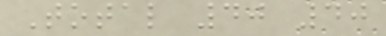Total 40 40
